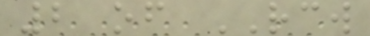2 of RCW
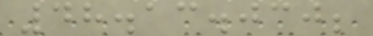48.13.030;
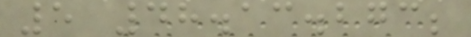5 48.13.273;
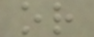or
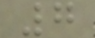7
